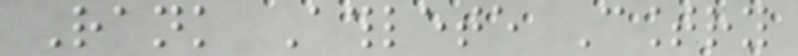Rank Athlete Country
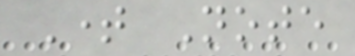Time Note
